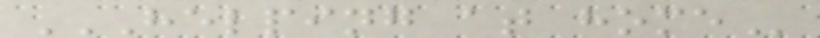HELPING AT HOME
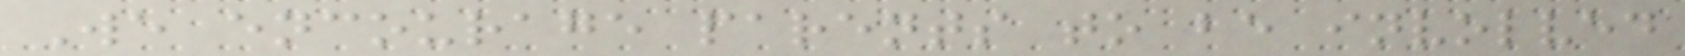We encourage parents to be involved
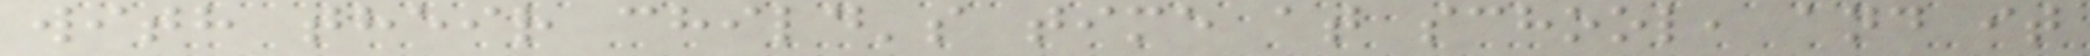with their child's time at school, and it
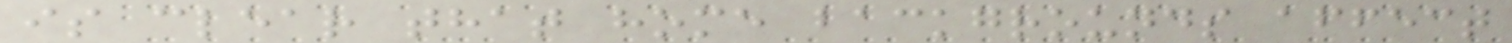is clear that home backgrounds affect
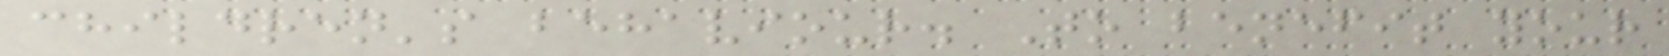children's behaviour. To benefit your
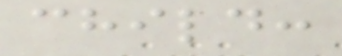child:
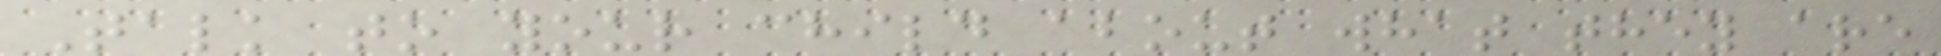Talk to your child about what they are
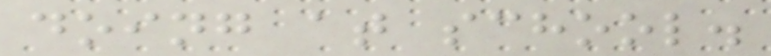doing at school.
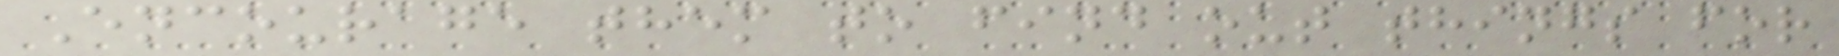Encourage them to find out things for
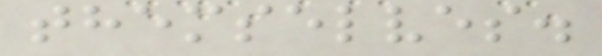themselves.
